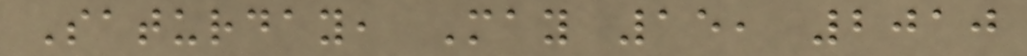Saturday, May 15, 2010
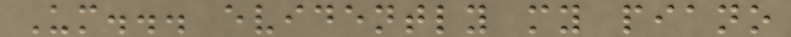Um... evidently my piano
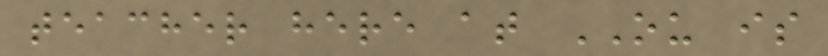teacher here at OU is
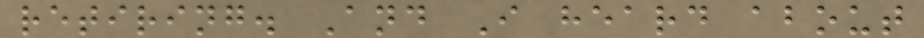retiring. And I heard about
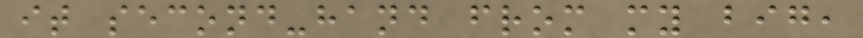it second-hand from my big,
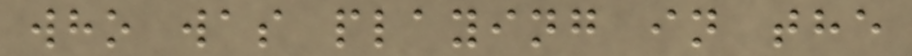who was playing in the
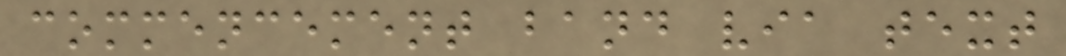commencement band via text
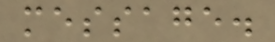message.
